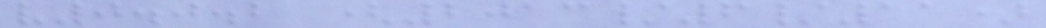v0.0.2 (2013/6/11)
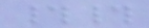##
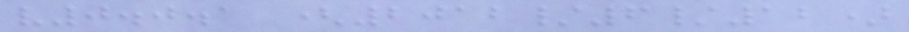v0.0.1 (2012/6/12)
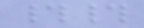##
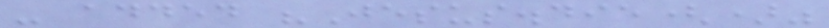- added "Jesus.die()"
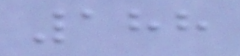188
